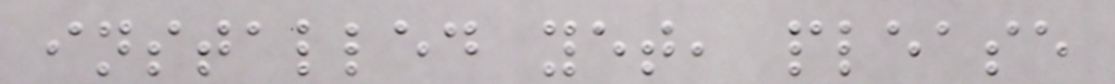installed yet, please
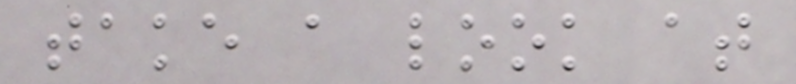take a look at
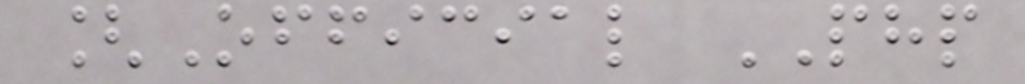[Official PHP
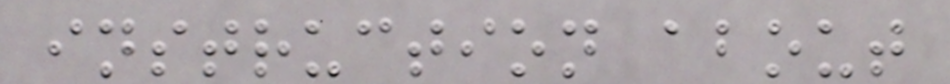instruction about
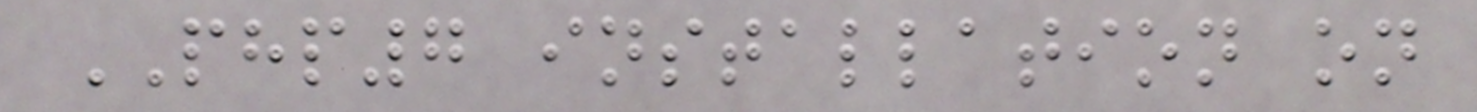PHP7 installation on
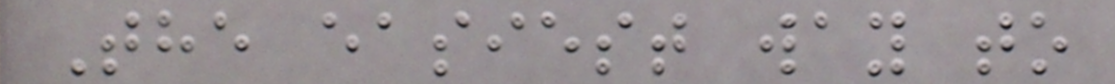The easiest way to
